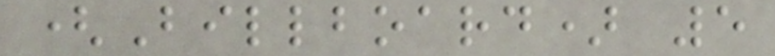(Billboard) 5
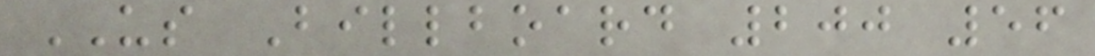US Billboard 200 56
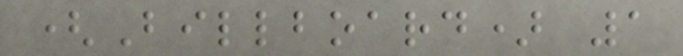(Billboard) 1
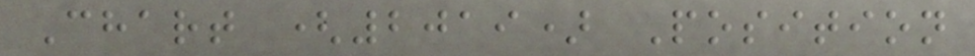Chart (2019) Position
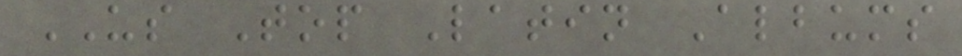US Top Latin Albums
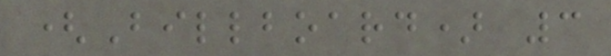(Billboard) 3
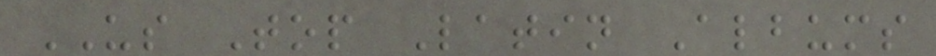US Top Latin Albums
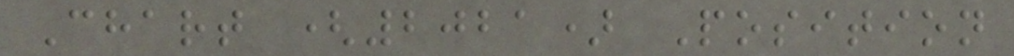Chart (2021) Position
